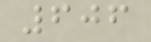606
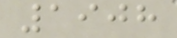1908
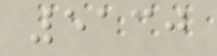5130
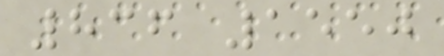836 1550
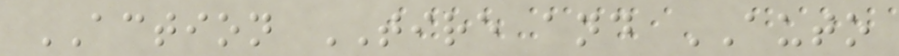ACTION TIRE and AUTO
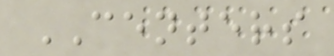CENTERS
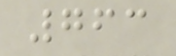763
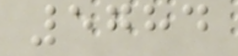5784
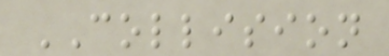COLLISION
